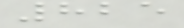825
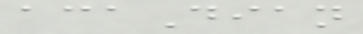acaDian
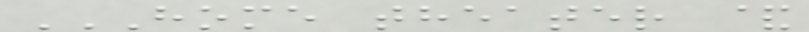HOME THEATER &
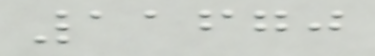11670
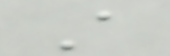A
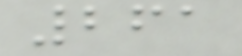261
